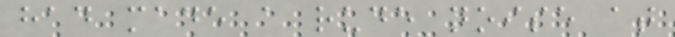had made a rude noise at
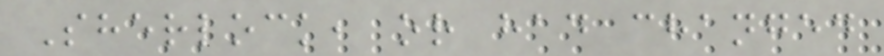Sherlock, or had changed
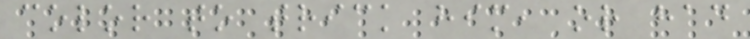color to trick him, or had
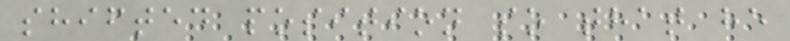shifted position so that he
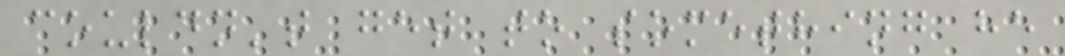couldn't get to something he
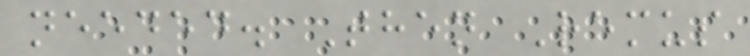needed. Then Remus
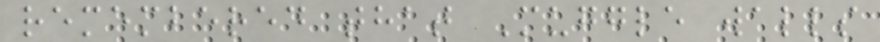remembered that Muggle walls
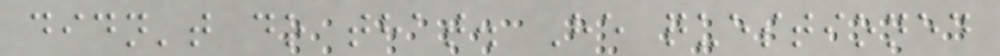didn't do that. He questioned
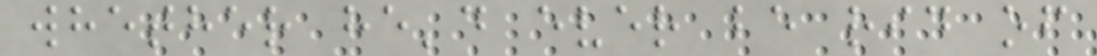whether he'd ever be rid of
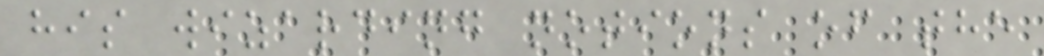his wizarding notions of the
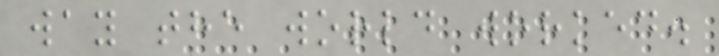way the world worked.
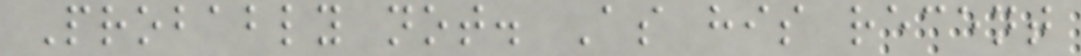Probably not. As his recent
